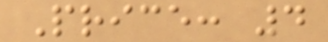Price: 4
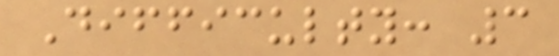Difficulty: 3
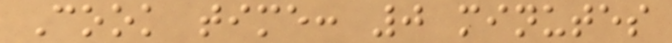Cook time: 0 minutes
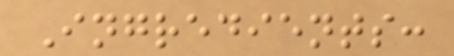Ingredients:
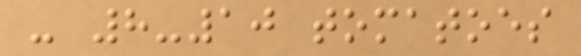- 8-10 tomatoes
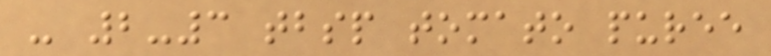- 2-3 tbsp tomato puree
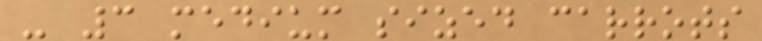- 3 medium sized carrots
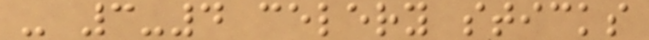- 3-4 celery sticks
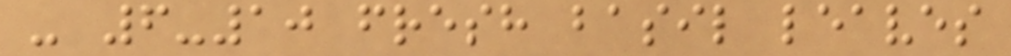- 6-10 fresh basil leaves
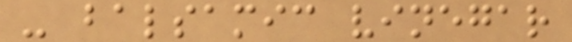- balsamic vinegar
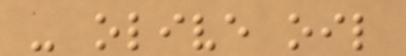- olive oil
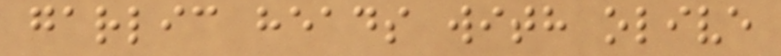garlic heads with olive
